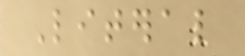Literal
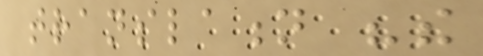translation "the
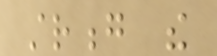strong the
